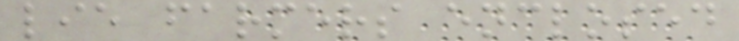lie farmers enclosed
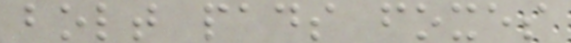bolt pads foxes
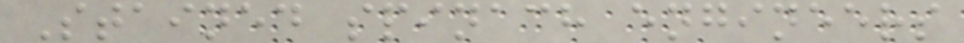Stained spinach engineers
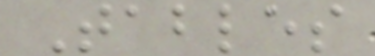Tables
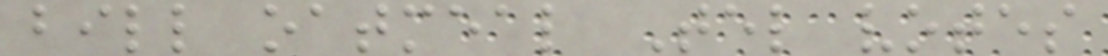bill oatmeal Tel votes
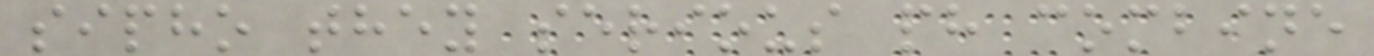sipho they serious ph combine
